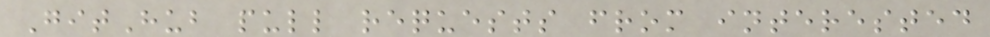GitHub pull requests from interested
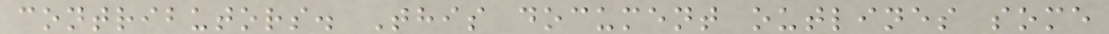contributors. This document outlines some
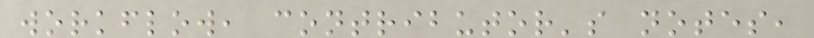workflow, contributor's notes,
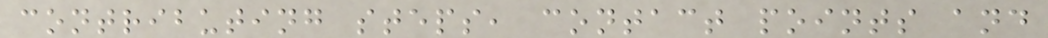contributing steps, contact points and
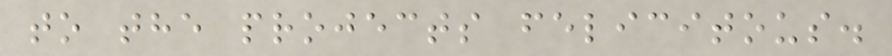to the projects felicitous.
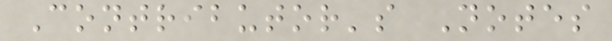Contributor's Notes
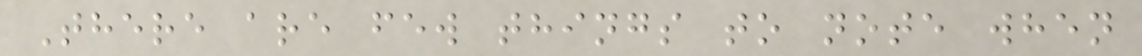There are few things to note when
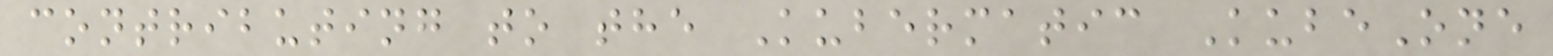contributing to the Kubermatic KubeOne
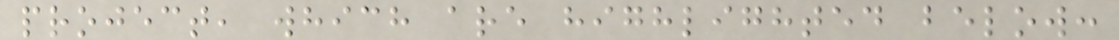project, which are highlighted below:
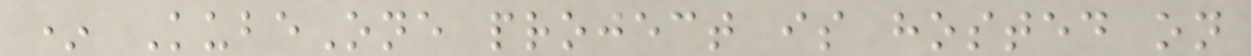* KubeOne project is hosted on
